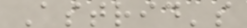Astrid's
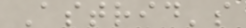Astrid's
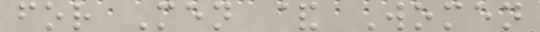for Men & Women
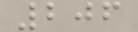206
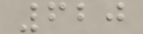620
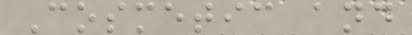Cosmetic and
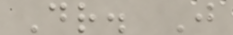Dr. J
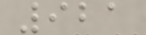921
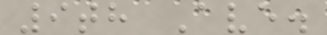9th Ave.
